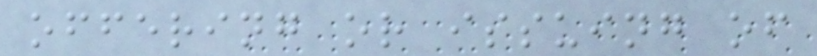offering or issuing of
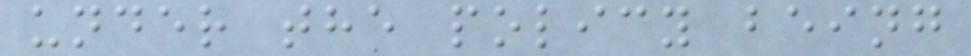under the policy being
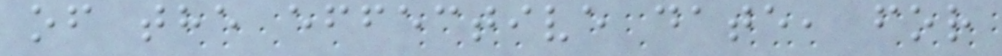of the effective date, for
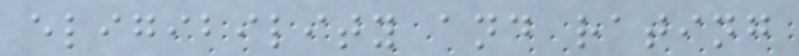eligibility and rating
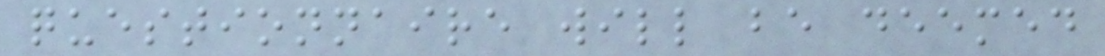questionnaire will be deemed
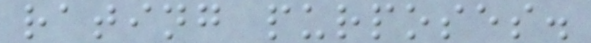rating purposes.
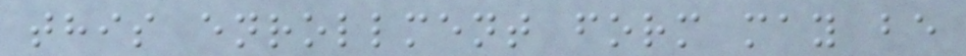this enrollment form may be
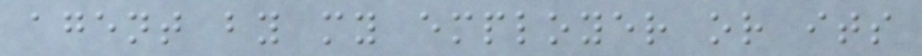agent by my employer or its
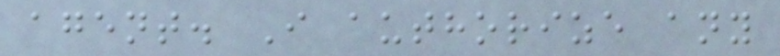agent. I authorize any
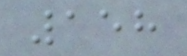158
